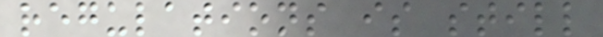regulations is still
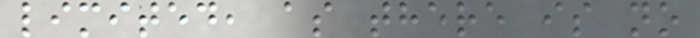limited, as there is no
